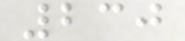230
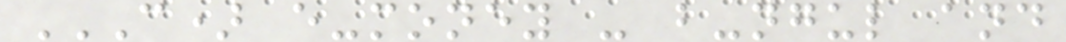C) E-MONEY - B-NGUL AND
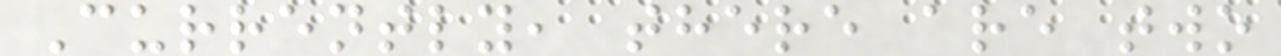Currently, there are two
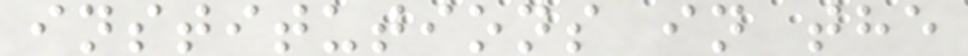institutions in the
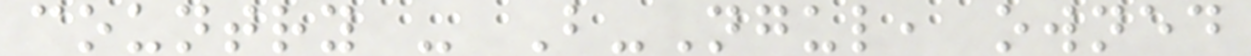country - B-Ngul, owned
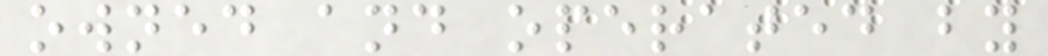owned and operated by
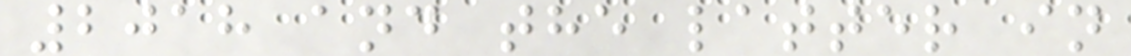2018 and the latter in
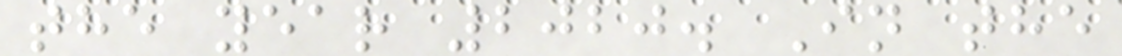the year 2020. In the
